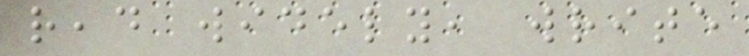read widely, write
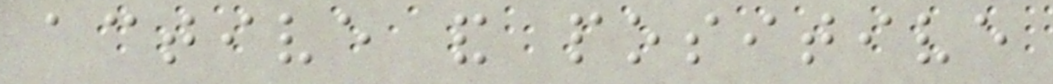active and positive
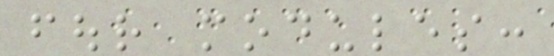four modules:
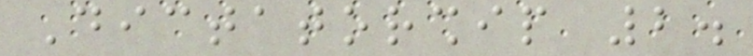Dictatorship 2.
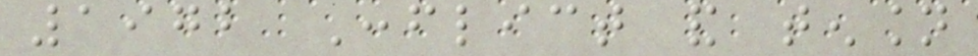1972 Conflict and tension
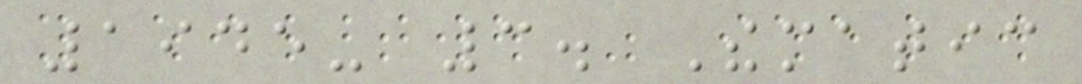1945- 3. Thematic
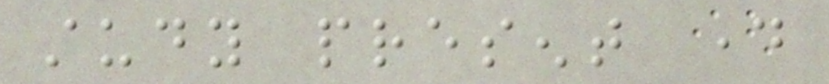study present day
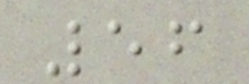56
